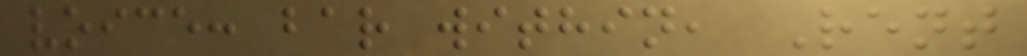voice: bar within, Rent
